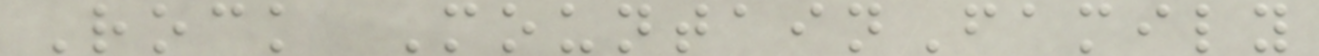Rock MountainFamily
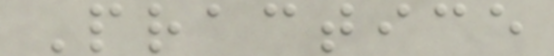Practice
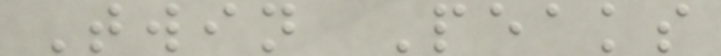Twin Peaks
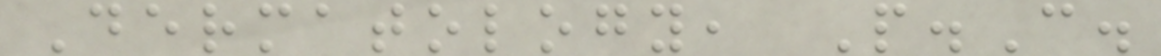Dermatology, P.C.
